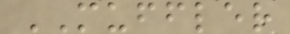MUFFLER
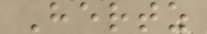Hertz
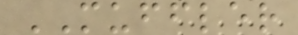MUFFLER
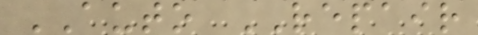AUTO REPAIR
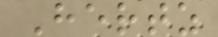Hertz
